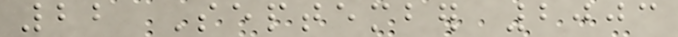22 September 2003
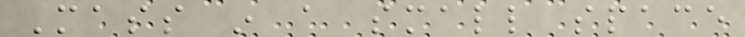Mass in a small space
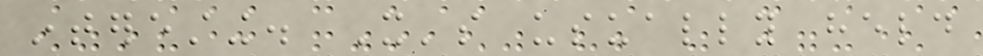interesting. It's usually held
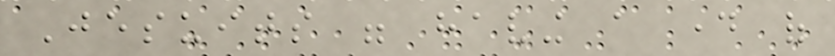Jesuits were having a day of
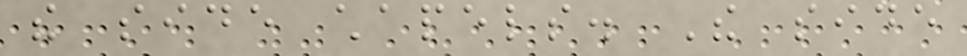the side chapels. The side
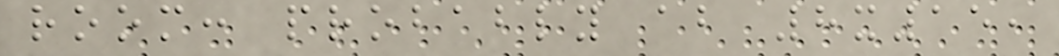room: probably about 8x15,
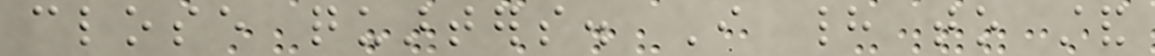close quarters. I had to stand
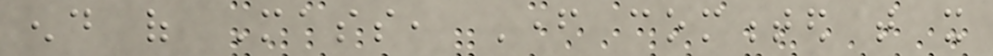end of Mass, Father commented that it
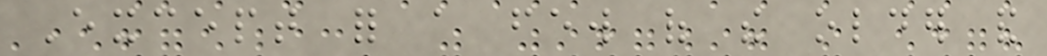Except for a few of the older and
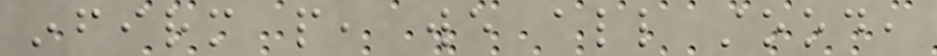infirm people, we all stood,
